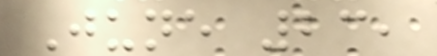June 23,
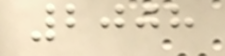2008
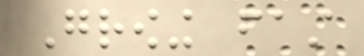Growing fast
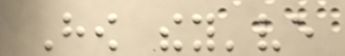How they've
